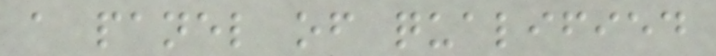a panel of qualified
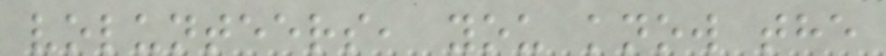volunteers, you know the
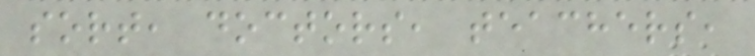sort, doctors, teachers,
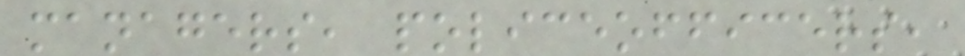managers, policeofficers,
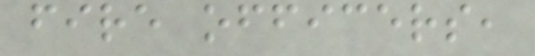fire officers,
